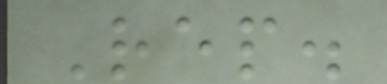Rep.
